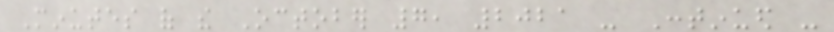Minutes of the October 7, 2021 - Continued -
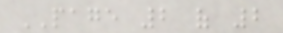PAGE 2 of 2
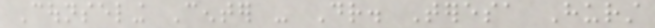Counseling Center - Dr. Teresa Hurst
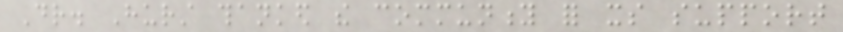Dr. Hurst thanked the community for its support
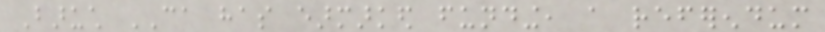Baruch CA has earmarked funding, a referendum
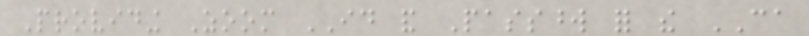Providing Zoom ID and Password for the CA
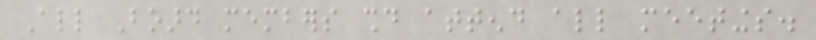All Board members should attend all meetings.
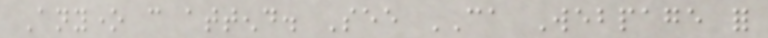Anyone can attend. See CA Webpage for
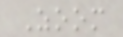Zoom
